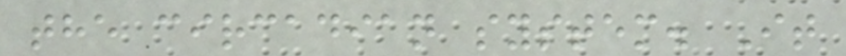the circadian system. It
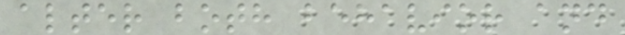alter both behavior and
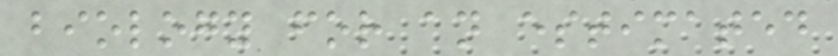biology for an estimated
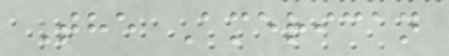The American
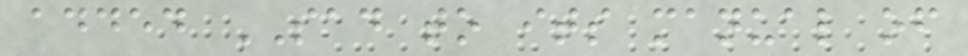added SAD to its manual of
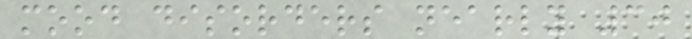mood disorders nearly 30
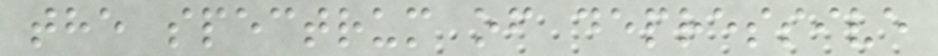the spectrum of depressive
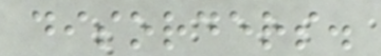disorders.
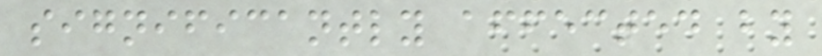significantly affected by
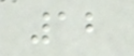12
